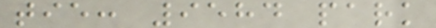tie: 9584 park
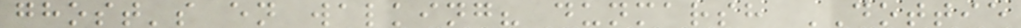ghost's en walking? dunmarsh DOTTIE
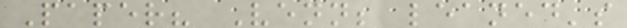Paper? Venn; leaned's
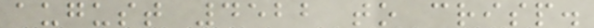august 4522 to crisp.
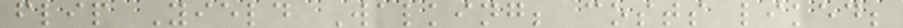flip Yield Walking; costs liked;
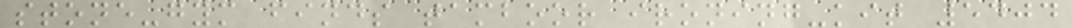stone-gym finds tamboor ironing-kit 5404
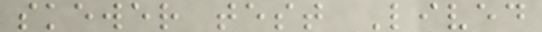skewer test Lived
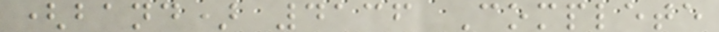(band) 4136 Complete
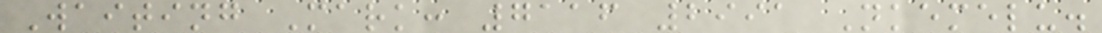Waiting Mark: 7116 2991 Nkemelu.
